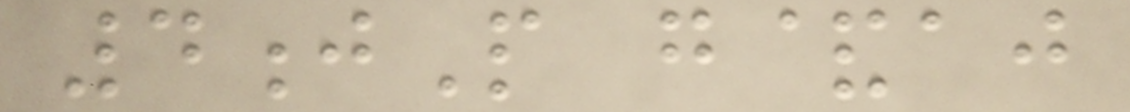4jP g&aj
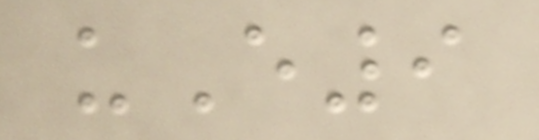uE9
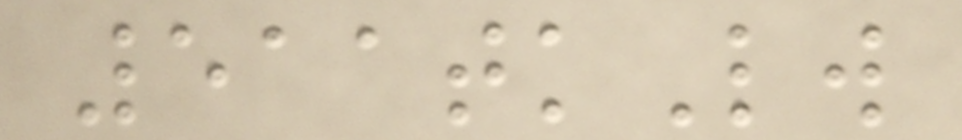511tkLw
